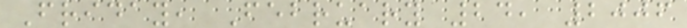Friday, February 24, 2006
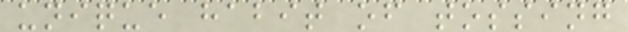unique habit of tossing
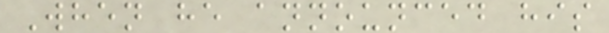When he announced his
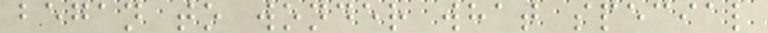began to wonder what special
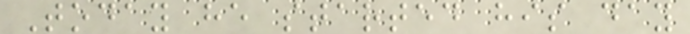Today he started his day
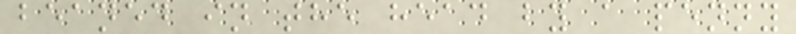beaned in the head by a penny
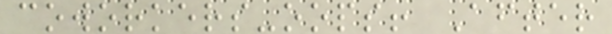coworkers-oops! After
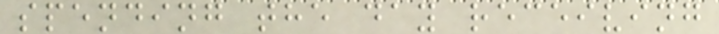spending the day receiving
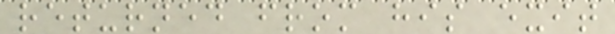returned from his exit
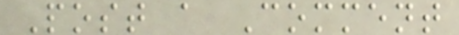Post a Comment
